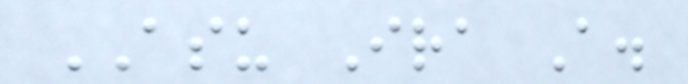ASU Ira A.
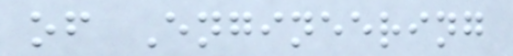of Engineering
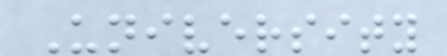University
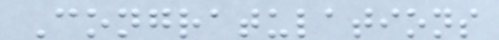Congratulations
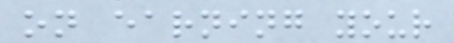on earning your
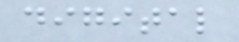digital
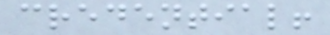credential!
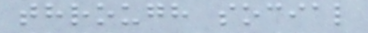through social
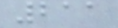211
